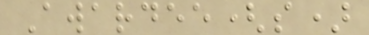Awardee(s)
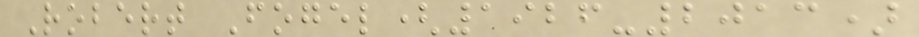Robert Fogel(1926-2013)
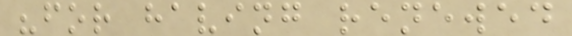"for having renewed
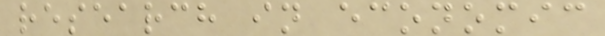research in economic
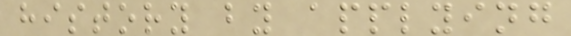history by applying
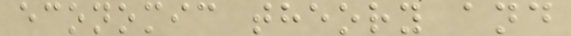economic theory and
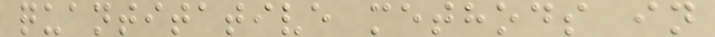quantitative methods in
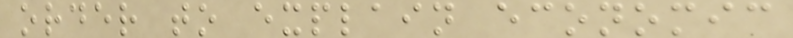order to explain economic
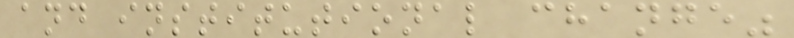and institutional change"
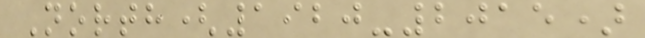North(1920-2015)
